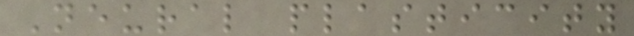Neural plasticity
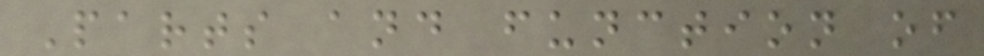Parts and function of
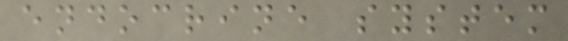endocrine system
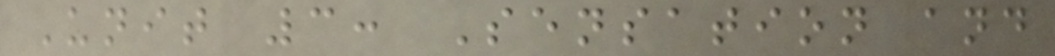Unit 3: Sensation and
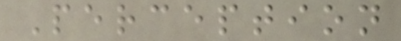Perception
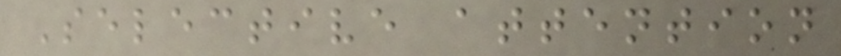Selective attention
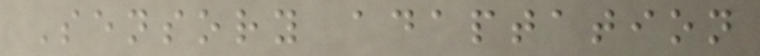Sensory adaptation
